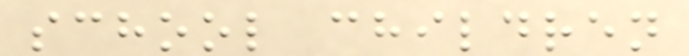school children
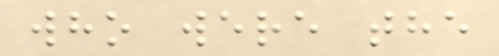who were the
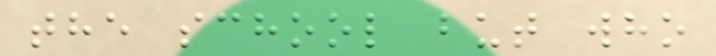the school but who
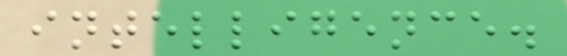intelligence.
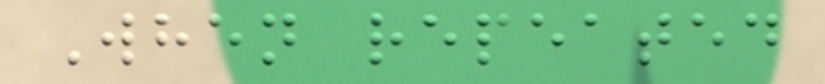When repeated
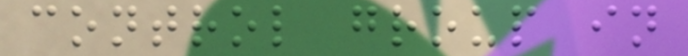control group in
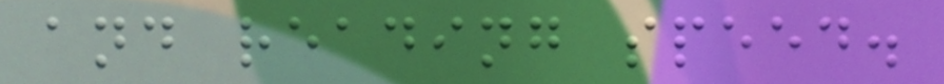and reading speed.
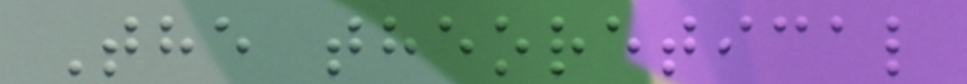The theoretical
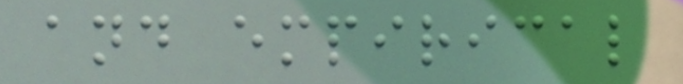and empirical
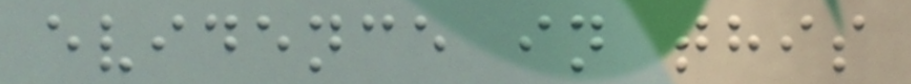evidence in this
